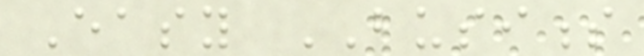Easy BUSINESS
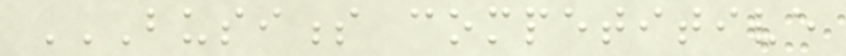BUSINESS COMPETITIVE
